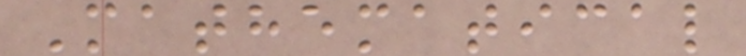Mathematical
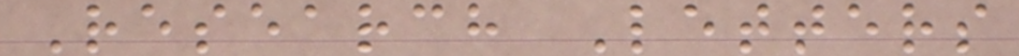Research Letters
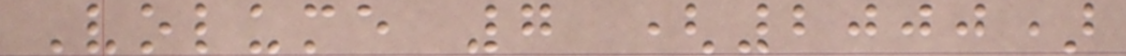Volume 7 (2000)
